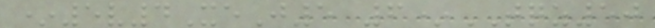*5v4XeJ5 6*TQZ50
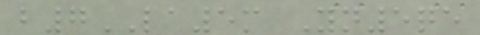b7LA5m Yn5qe
